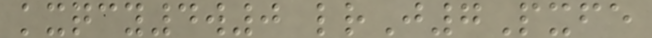kxqcy4w0 lrJ7Pxfe
